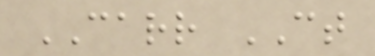CARR CT
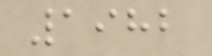1982
